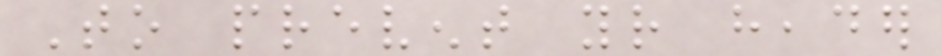To prevent your header
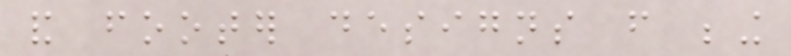and footer designs from being
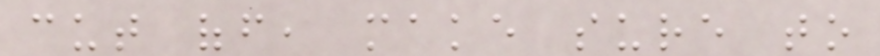cut off, make sure to
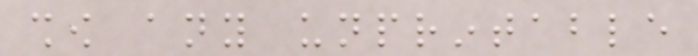show any unprintable
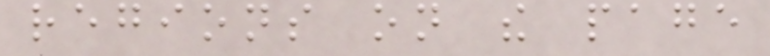regions on the page
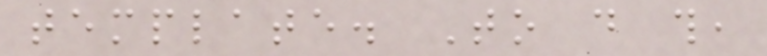template. To do this,
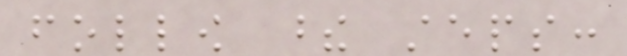follow these steps:
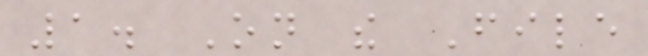1. On the File
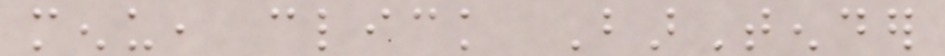menu, click BarTender
